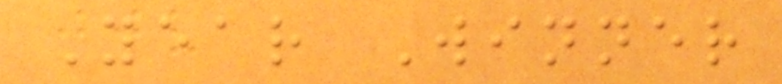Year Winner
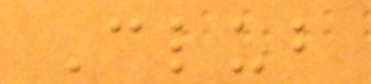Club
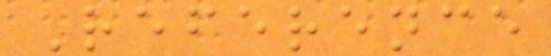Reference
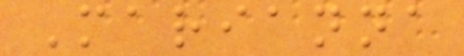Marianna
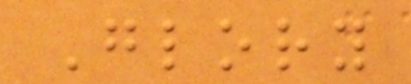Glory
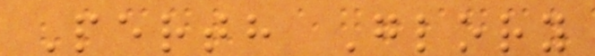Perth Glory
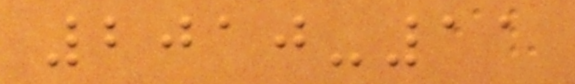2010-11
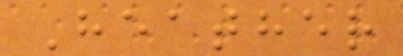Heather
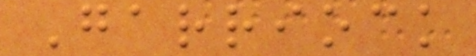Garriock
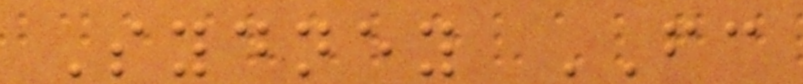Sydney FC
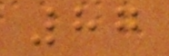87
